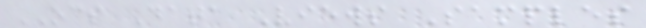OCS Data Views Samples
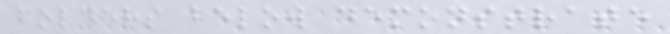folders below demonstrate
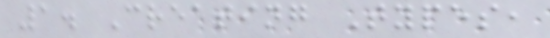1. Creating Types,
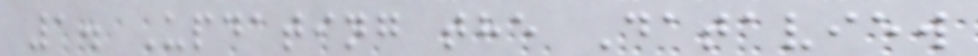1. Updating the Dataview
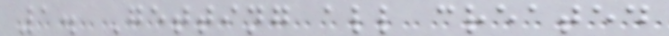1. Getting all created
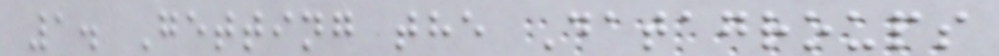1. Getting the Datagroups
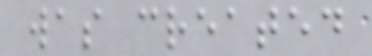was created
